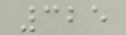325
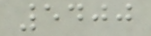5400
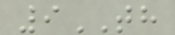9TH
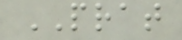PRAT
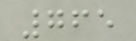765
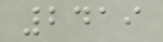2419
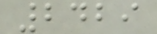2429
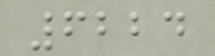6224
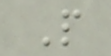P
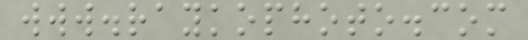www.raykophoto.com
